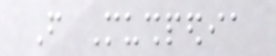From Mushpedia
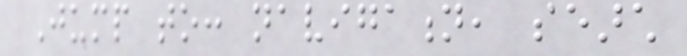Jump to: navigation, search
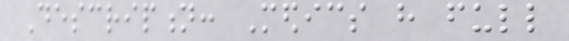Description: Medics have full
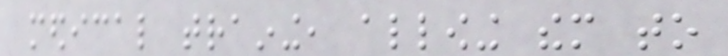medical training, allowing them to
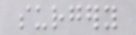surgery
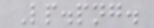Lp.png.
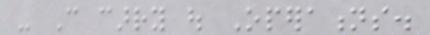- Can carry out Operations.
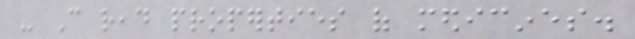- Can read properties of medicines.
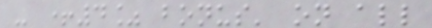- +4% bonus' on all
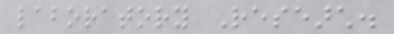laboratory Research.
